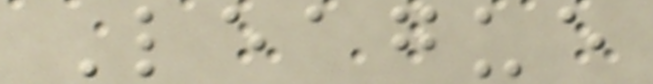League
